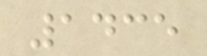1435
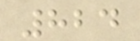824
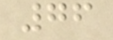76
